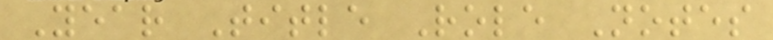Year Title Role Notes
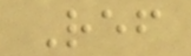Ref
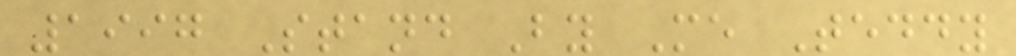1997 Stand By Me Teddy
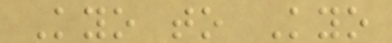Kyo to Kyo
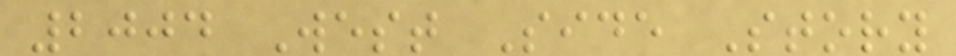2004 West Side Story
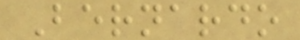Bernardo
